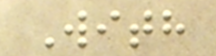With
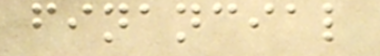financial
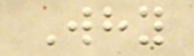Why
